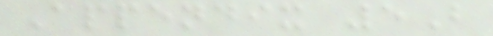Appendix 5B
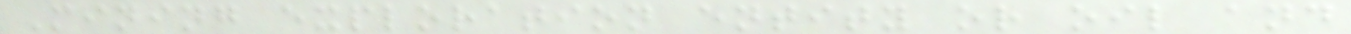Mining exploration entity or oil and
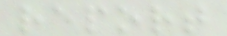report
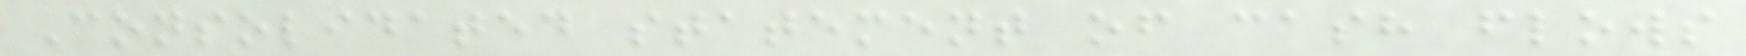Consolidated statement of cash flows
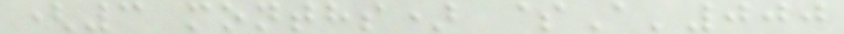(3 months) $A'000
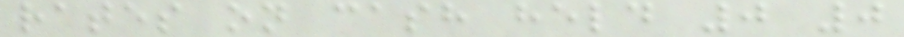rates on cash held 0 0
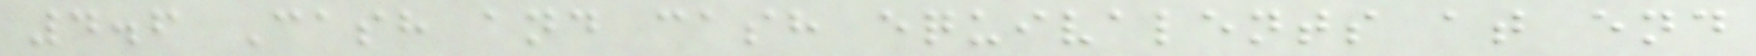4.6 Cash and cash equivalents at end
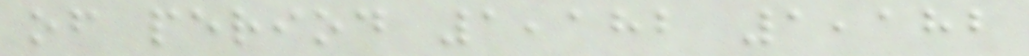of period 1,182 1,182
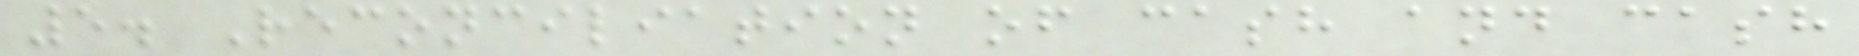5. Reconciliation of cash and cash
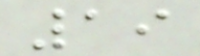19
